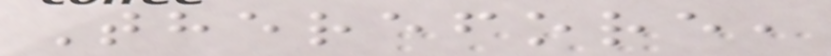Therefore,
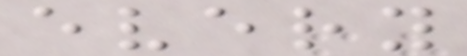every
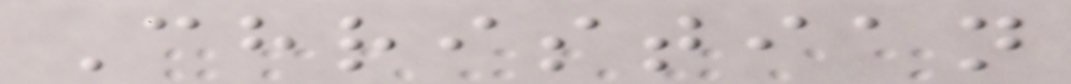Christian
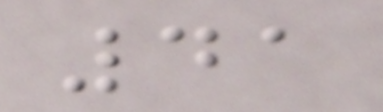41
